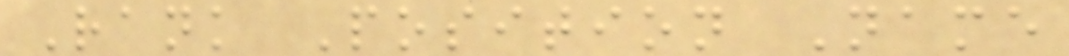Rank Position Name
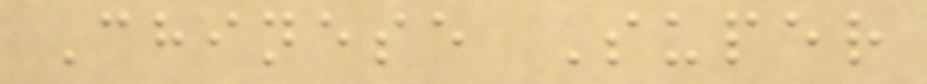Chinese Super
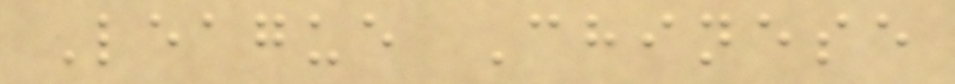League Chinese
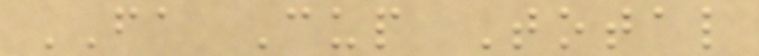FA Cup Total
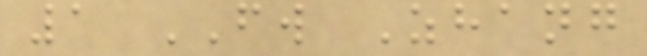1 FW Zhang
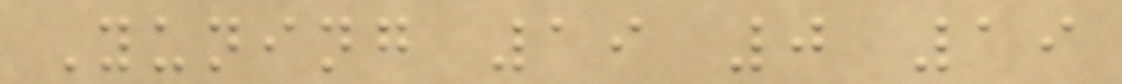Yuning 19 0 19
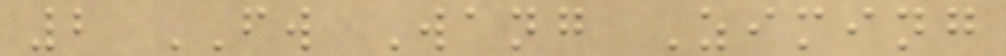2 FW Wang Ziming
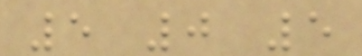5 0 5
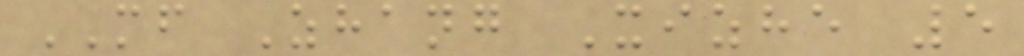MF Zhang Xizhe 5
